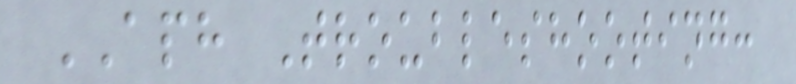APH Troubleshooting:
